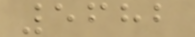5682
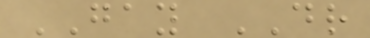GAY DR
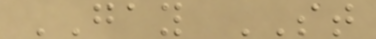GAY ST
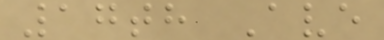17th Ave
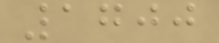1700
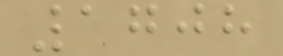1708
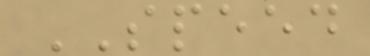SPEED
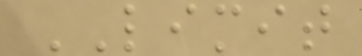LIMIT
